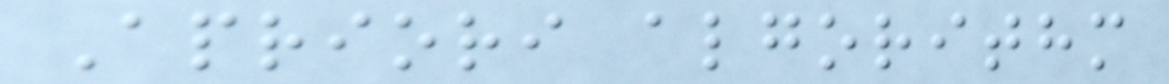Apriori algorithm
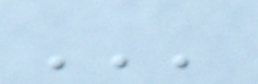'''
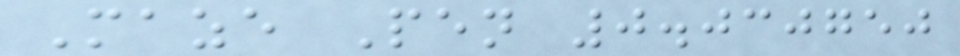Maze Pen 0.030750
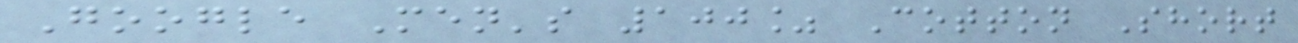Google Men's 100% Cotton Short
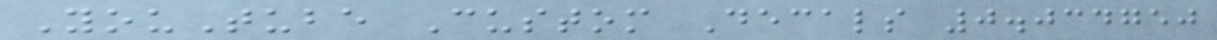YouTube Custom Decals 0.034750
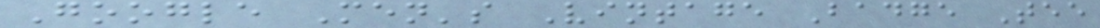Google Men's Vintage Badge Tee
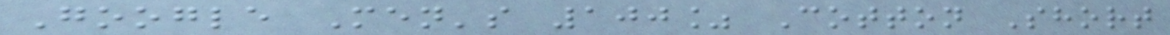Google Men's 100% Cotton Short
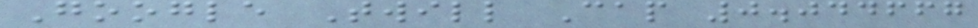Google Twill Cap 0.044667
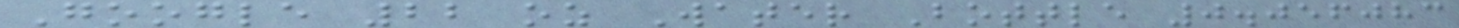Google 22 oz Water Bottle 0.056083
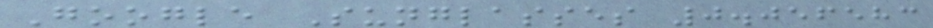Google Sunglasses 0.056583
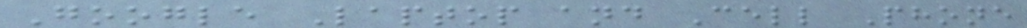Google Laptop and Cell Phone
